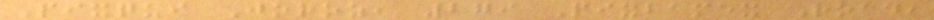Pixqui Joroz, 279 Pixbamex Road,
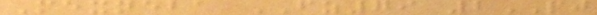Mexneba FZ79 2PJ
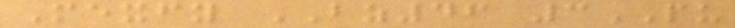Mexfy BZ46 3PU
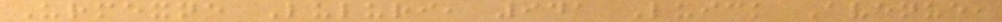Urmexne Luluri, 941 Luick Avenue,
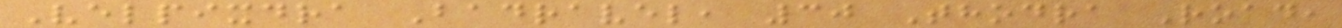Velpixdra Badravel, 30 Thodra Road,
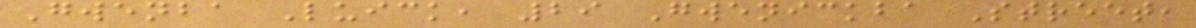Gwenba Luick, 29 Gwenickba Street,
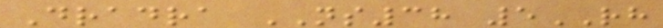Dradra NS38 5RH
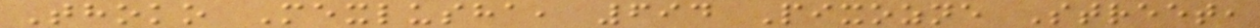Thoko Mexlusha, 694 Pixozne Street,
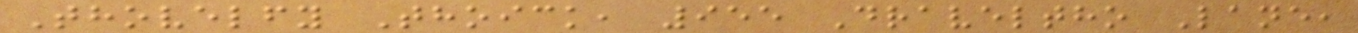Thovelfy Thoick, 955 Draveltho Lane,
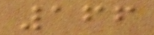166
